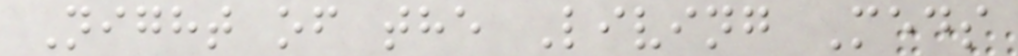Night of the Living Meds
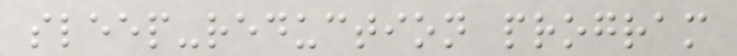sleep-reduction program
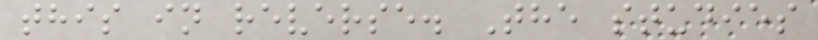this in reverse. The studies
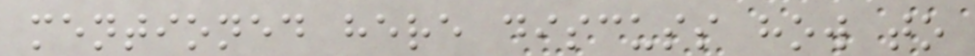mentioned here discuss how to
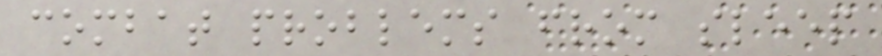combat problems from sleep
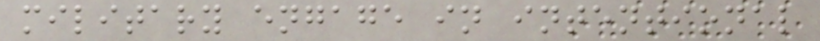military engage in intentional
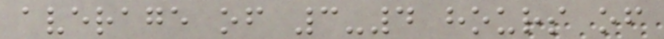average of 3-4 hours of
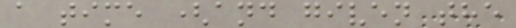a time (and given the
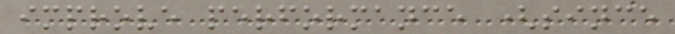improve performance (since
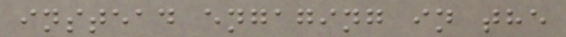instead engaging in the
